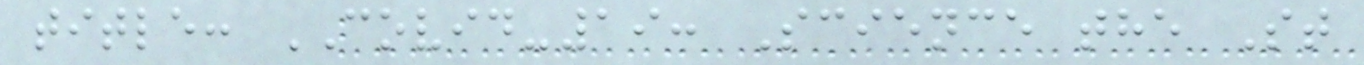title: COVID-19: Science the St
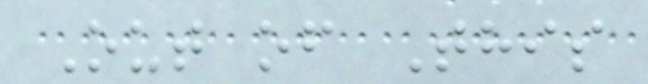Out of This
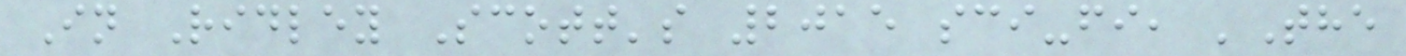In Ridley Scott's 2015 sci-fi, 'The
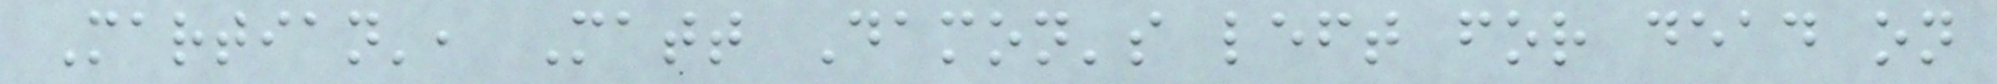Martian', Matt Damon's left for dead on
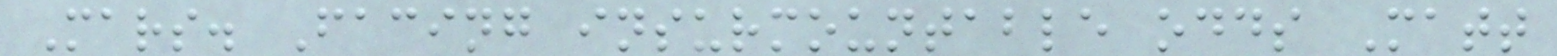Mars. Facing insurmountable odds Matt
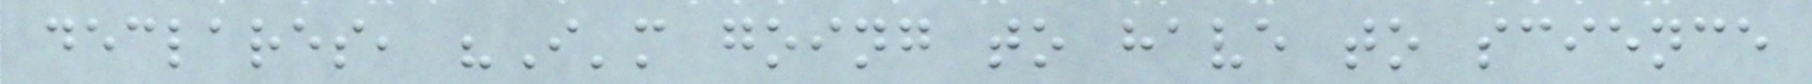declares, "I'm going to have to science
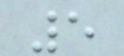5
